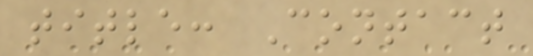title: Contact
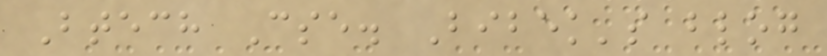Btech Cse. Bibek's blog
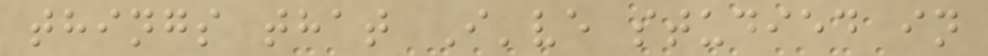things that I've studied in
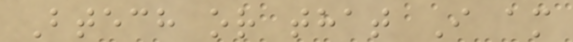Btech or that I am
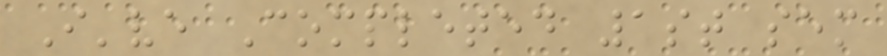I've Completed 1st sem
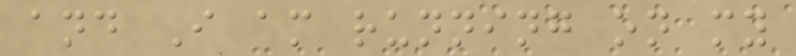and I am running on my
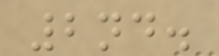2nd.
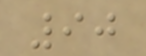90
